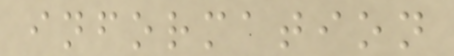information
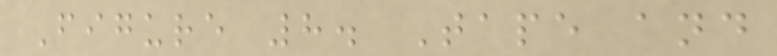Figure 8. Tape and
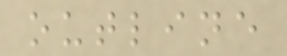outline
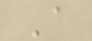A
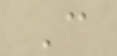C
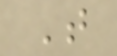T
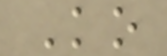Ko
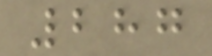287
